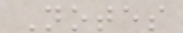Notes
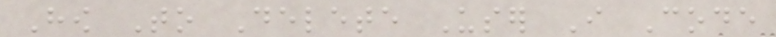How To Delete User I Code
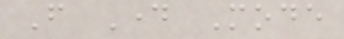From Day Mode
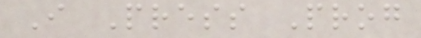I Press Prog
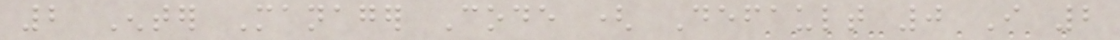2 Enter Manager Code ( Default 0 I 2
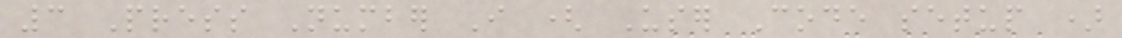3 Press Number I ( User Code setup )
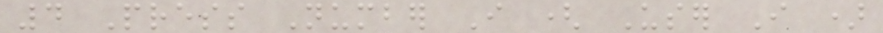4 Press Number I ( User I )
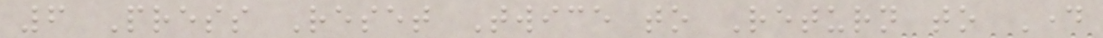6 Press Reset Twice to Return to Day
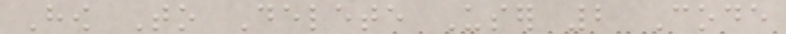How To Delete User 2 Code
